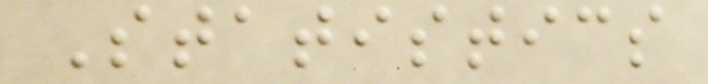Statistics
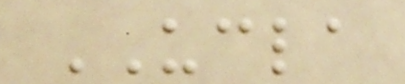UCLA
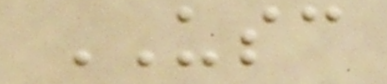USC
